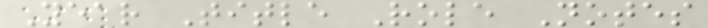Year Title Role Notes
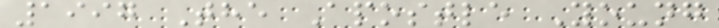1997 The Apostle Young
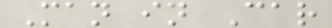Man in Car
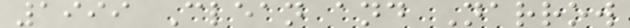1999 Clean and Narrow
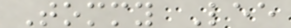Tommy Lee
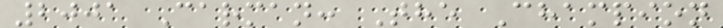2001 Carman: The Champion
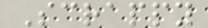Scrappy
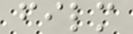film
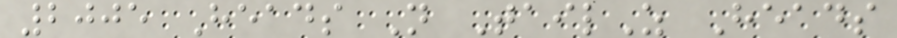2005 Heads N TailZ Heads
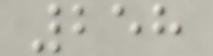258
